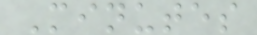Minutes
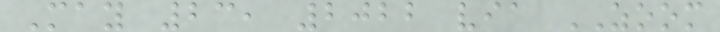May 23, 2022 via ZOOM
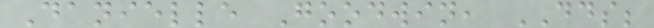Danielle Goodwin, DDS;
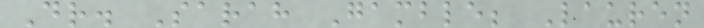Dr. Sarah Gamble; Lauren
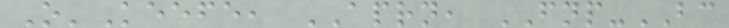O'Keefe, APRN, FNP-BC
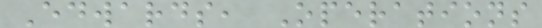Edwards, Operations
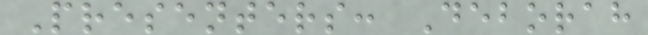Presenters: Deborah
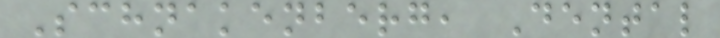Schnakenberg, Dental
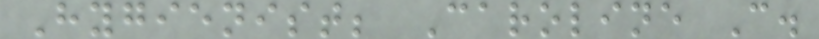Hygienist; Caroline C.
